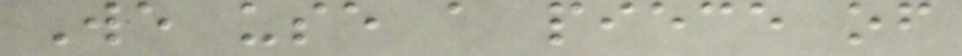We use a piece of
